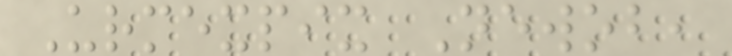Urmexpix Newob,
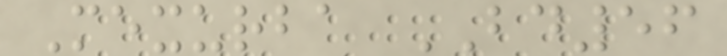Mexurba BD56
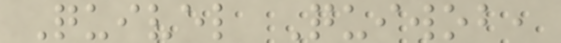Quivel Quiwob,
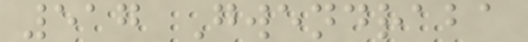517 Gwendraba
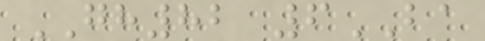GH82 6BA
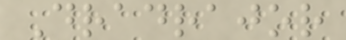Dradrajor
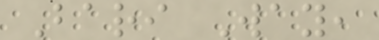Bari Way,
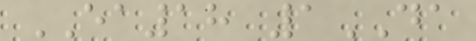EA18 1DA
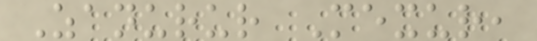Zanurur Mexur,
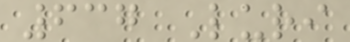637 Luri
